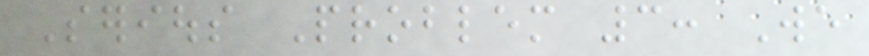Serious Problem 3: We
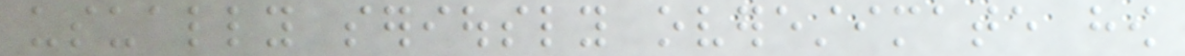usually seriously overestimate how
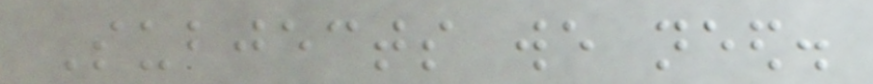Subjects we need.
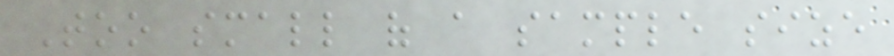Too small of a sample size
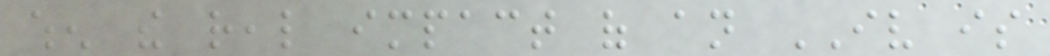when the real impact of an IV is
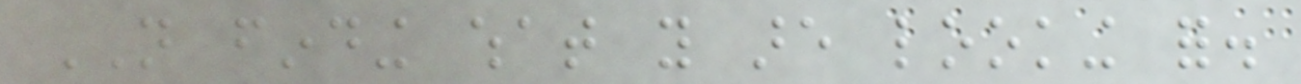NOT finding what you are looking for.
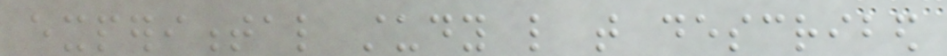experimental study like that described
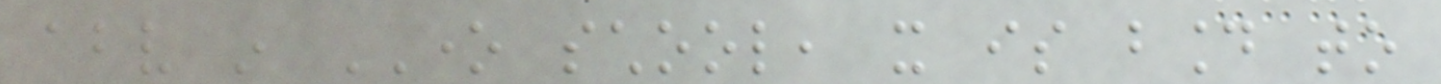above in ONE school, it is bound to
